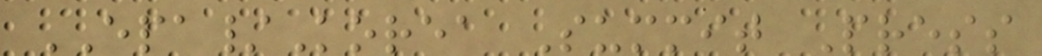EPA/Korea Summit Press
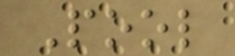Pool
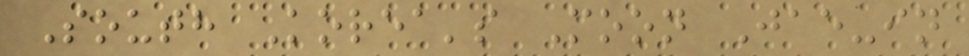South Korea's Moon Jae-in
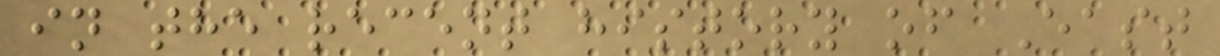in the recent history of East
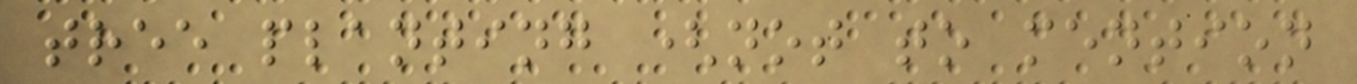tree planting (not to mention
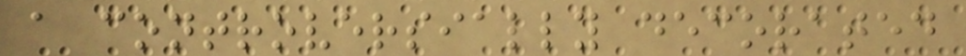a controversially decorated
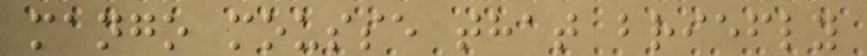mango mousse that briefly
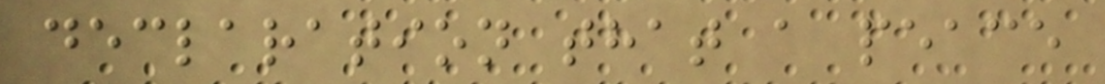declaration that a peace
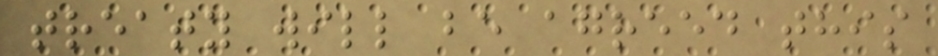treaty will be agreed this
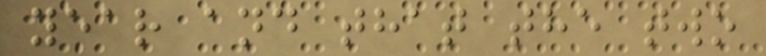year and that the two
